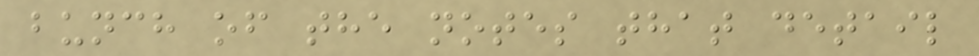bunch of the notes that detail
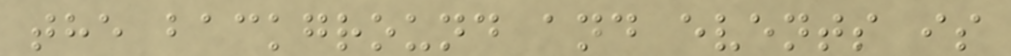the background and events is
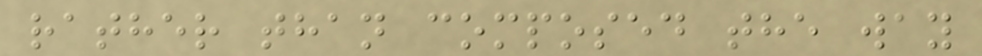rather than composed the way
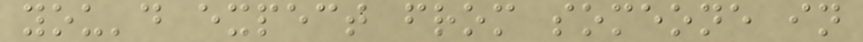you'd expect from someone in
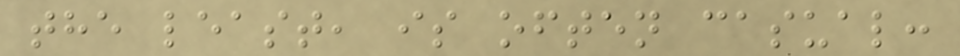the least, is often casual:
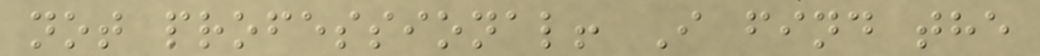not professional! I find the
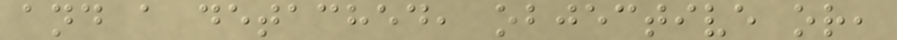and a detached, objective or,
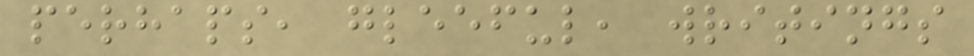perhaps, gleeful, writings
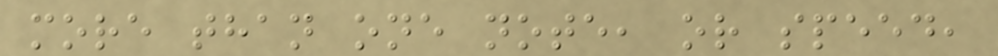more than one note, or speed,
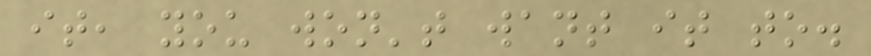it, you won't want it to.
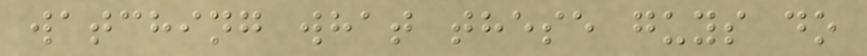watching what these guys do
